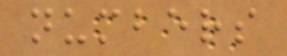numbers
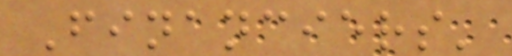Financiers'
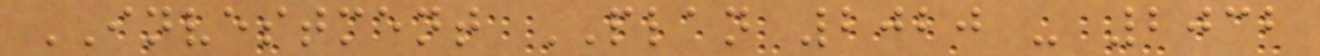INVESTMENT PLAN 2020 - 2032
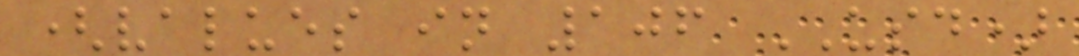(values in 106 USD)
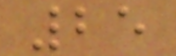25
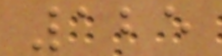125
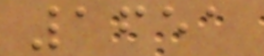1651
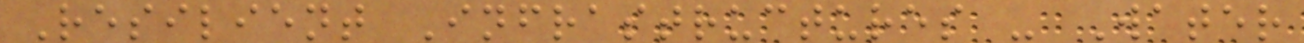Resilient Infrastructures - Water
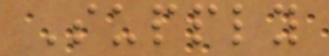Supply
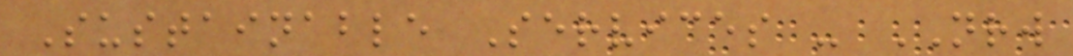Sustainable Services - NRW
